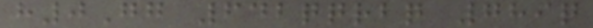h0Gg 642qqrbq 789q
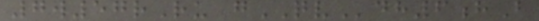7w57rRu gQVdh6hB
